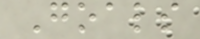Goals
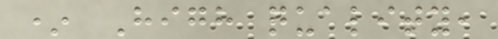* High quality,
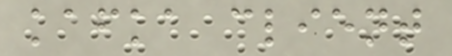kafka client
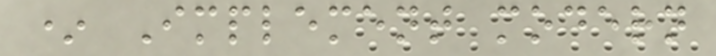* Implement modern
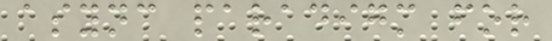async paradigm for
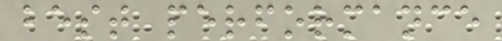best performance
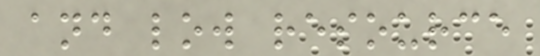and low resource
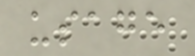usage
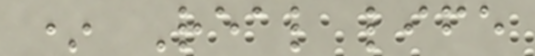* Real life
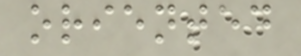oriented
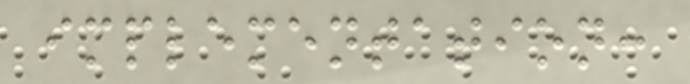implementation:
